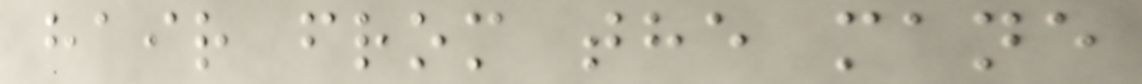hair from the mane
